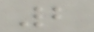2
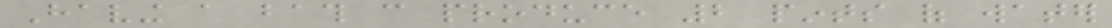Having a bath can produce 2 pints of water
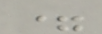=
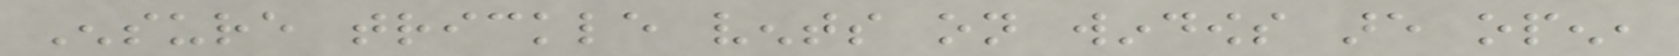Ensure trickle vents on windows are open,
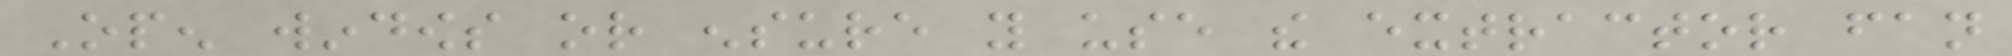Open windows or ensure you use the extractor fan
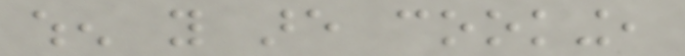when you are cooking,
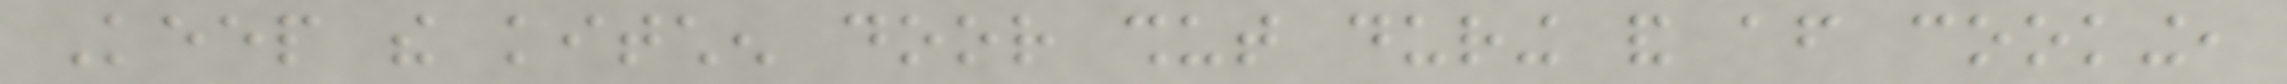Keep the kitchen door shut during and after cooking,
